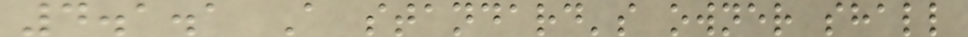4.1.1 A standard's owner shall
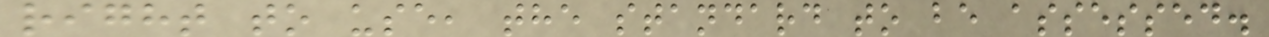right to use, the standard to be assessed.
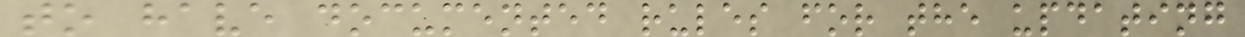to have documented rules for the updating
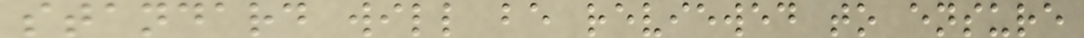standard will be reviewed to ensure
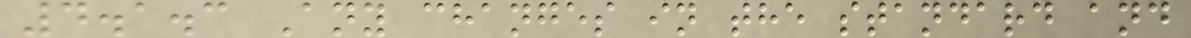4.1.3 Any changes in the standard and
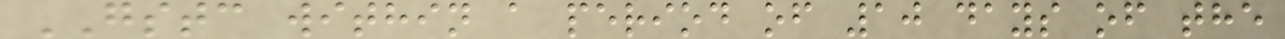GSTC within a period of 10 days of the
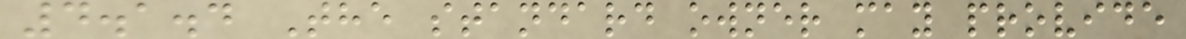4.1.4 The standard owner may provide
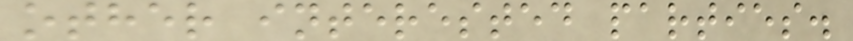other interested parties.
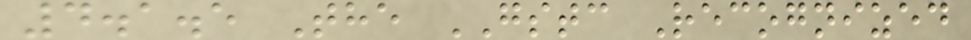4.1.5 The GSTC Recognized
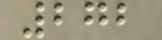272
